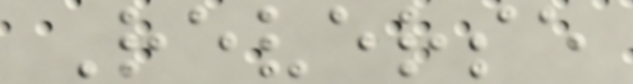Reverse
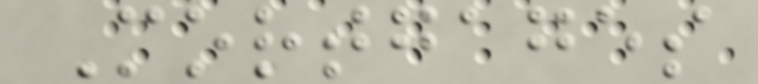Mortgages
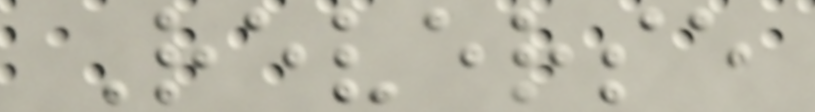Reverse
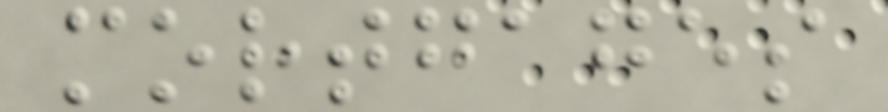mortgages
